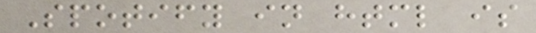Spotify in html is
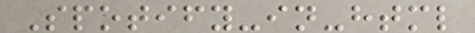Spotify-in-html
